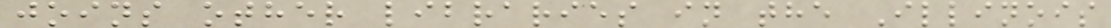joins other libraries in the Illinois
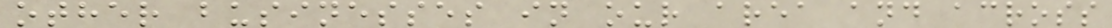other businesses in our area and across
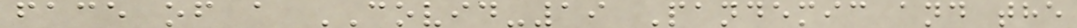face of a COVID-19 Pandemic and the
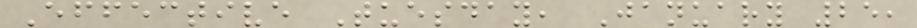Effective Tuesday, January 25,
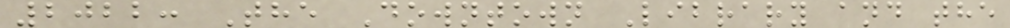2022: The Downtown Library and the
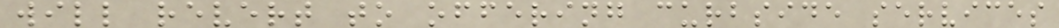will revert to offering curbside services
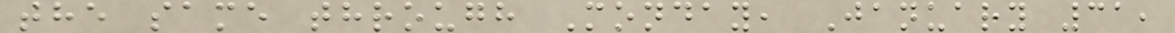the same through Monday, January 31,
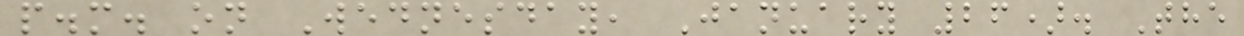p.m. on Wednesday, January 26). The
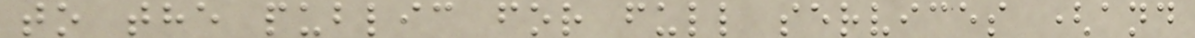to the public for full services (and
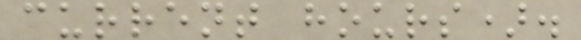current hours).
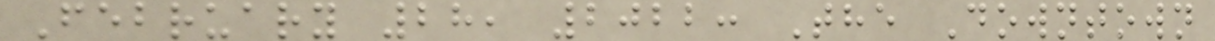February 28, 2022: The Downtown
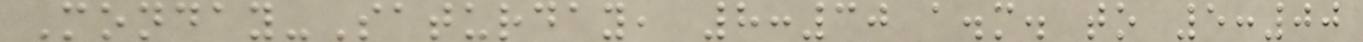Monday-Saturday, 8:30 a.m. to 5:00
